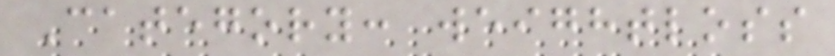Category: weightloss
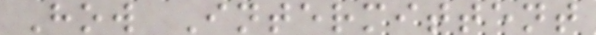How Intermittent
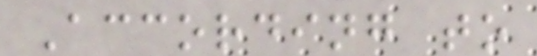According to
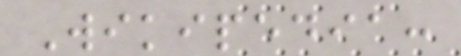Wikipedia:
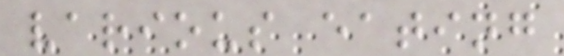various eating
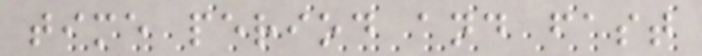time period and fast
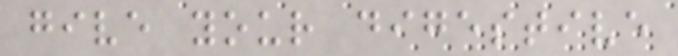give your digestive
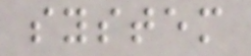system
